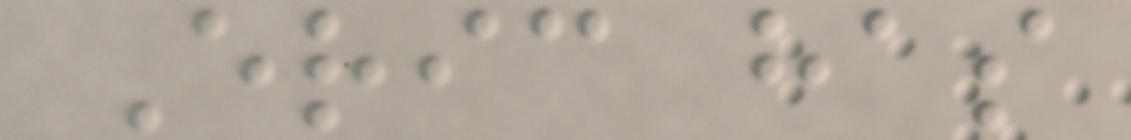Eric has
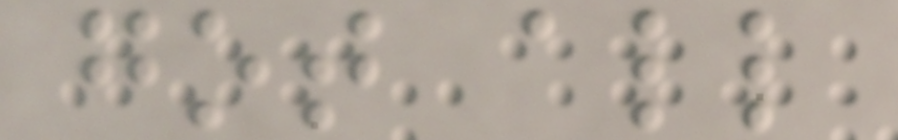got all
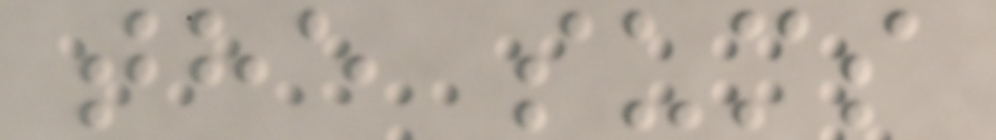the sums
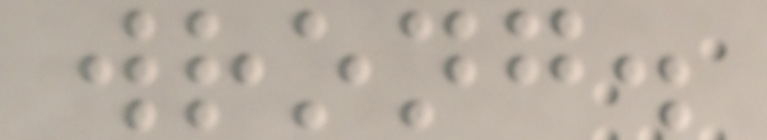wrong.
